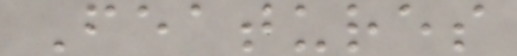Features
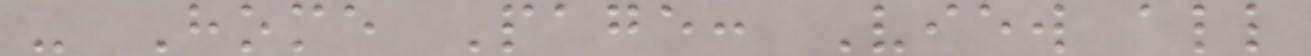- Home Page: View all
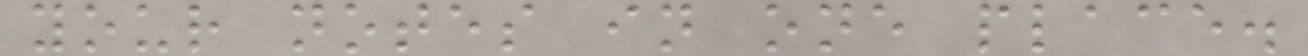your notes in one place.
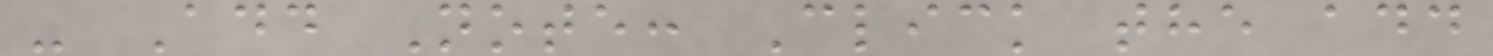- Add Note: Click the add
